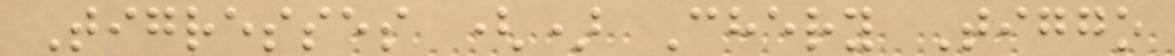Tigresses () Chery Tiggo
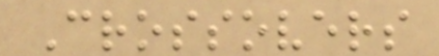Crossovers
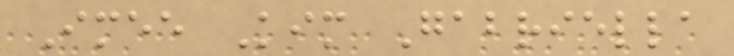Imee Kim Gabriella
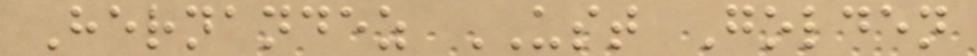Hernandez UST Golden
